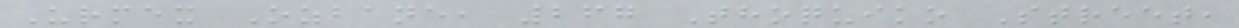Urmex Ozbane, 267 Thoquiko Street,
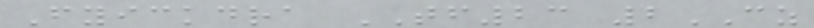Fyickdra TF23 2CZ
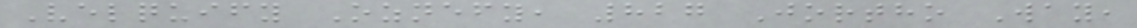Velquify Oznefy, 827 Jortho Way,
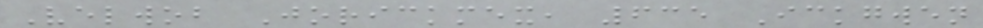Velwob Jorickmex, 635 Ickgwen
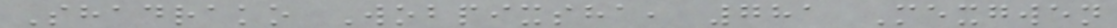Shadrako Wobpixsha, 781 Mexgwen
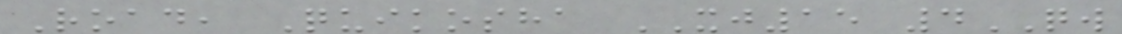Road, Quikosha XJ15 4QW
